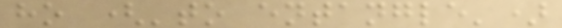ho ('to entangle')
